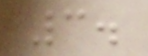3.
